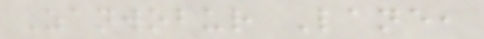Zanwobur Lane,
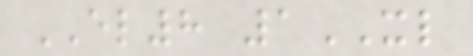EL8 1XL
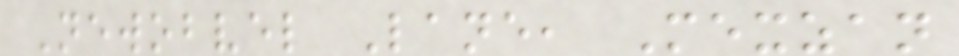Newobvel Lane, Mexzan
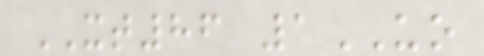XT86 1UO
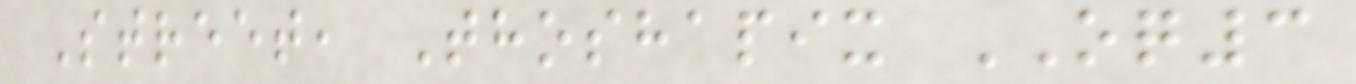Street, Thoshapix OQ3
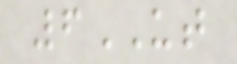6UT
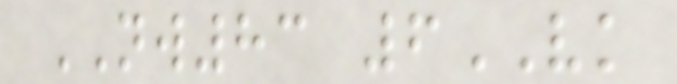NW83 6VK
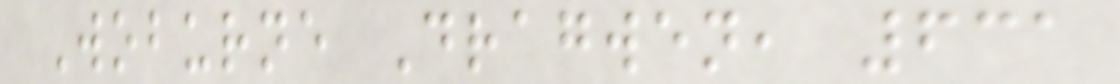Woburne Dragwen, 631
